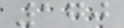170
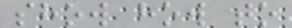show how to
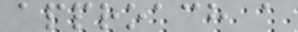approach a
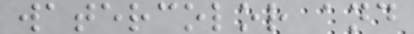watercolor and
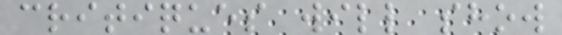critiques will show
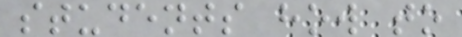students how to
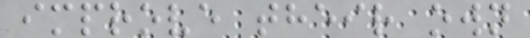improve their own
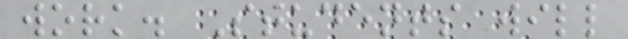work. Students will
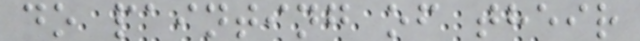do painting of their
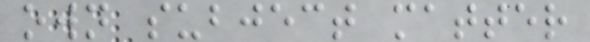own subject matter
